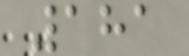181
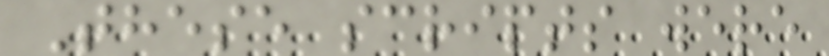These scripts were
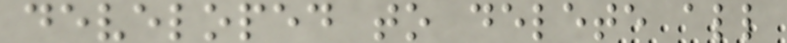developed to delete all
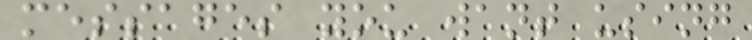messages you want using
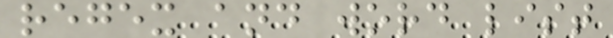regex and word list
